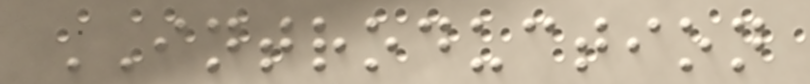INTRODUCTION
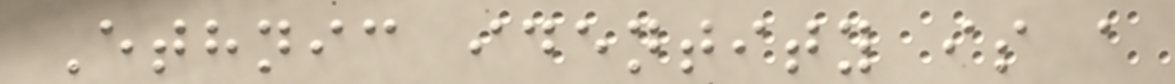Ethnic identity is a
